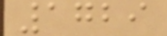1729
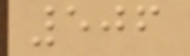506
